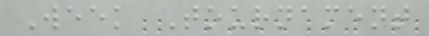Week Tournament
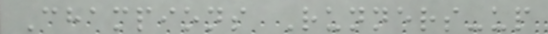Champions Runners-up
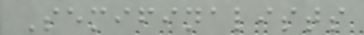Semifinalists
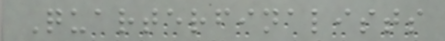Quarterfinalists
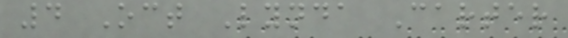4 Oct Lynda Carter
